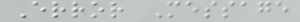Error Message
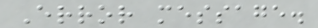Error message.
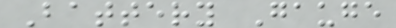Battery Gauge
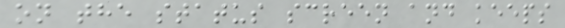on the status screen and keeps
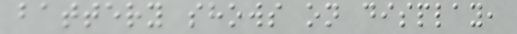battery shows on display,
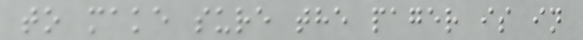to make sure the pager is in
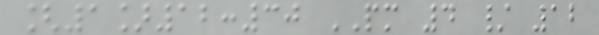[1]12:30 PM 4 / 12
